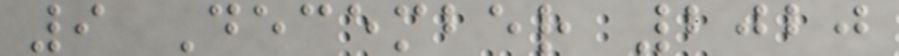9 December 2020
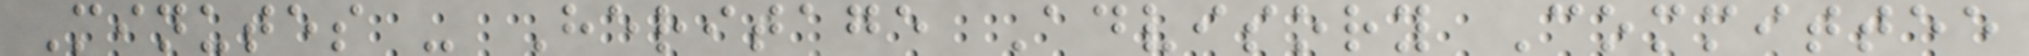Minutes - Heritage Advisory Committee
